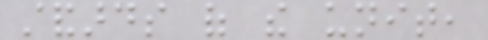standards of the unit,
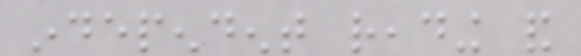independent reading and
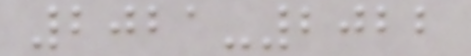2021-2022
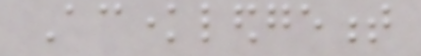Acknowledgement
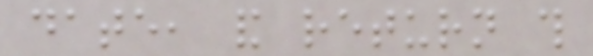date, and return this
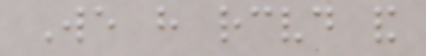We have received and
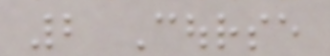2 Course
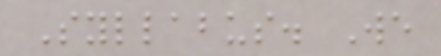Syllabus. We
